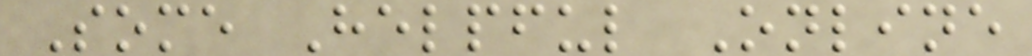Some Helpful Online
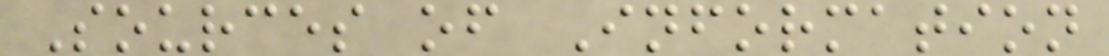Sources of Information
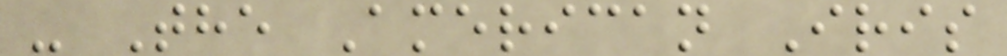- The American Iris
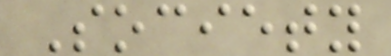Society
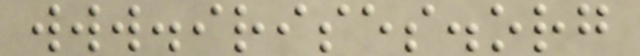www.irises.org
